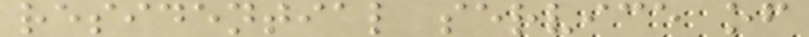residential service of
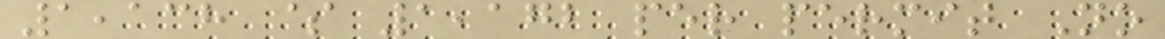1,138 $ 1,172 per permit No
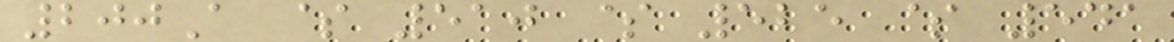200A $ 510 $ 525 $ 541
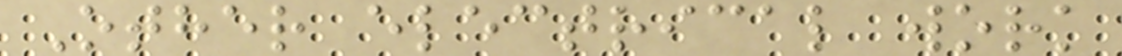Other electrical work
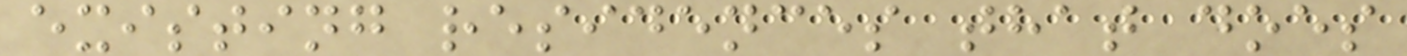existing residences that does
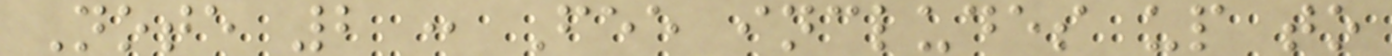Note 2 : Fee includes up to
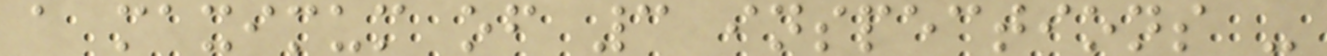a maximum of 3 inspections -
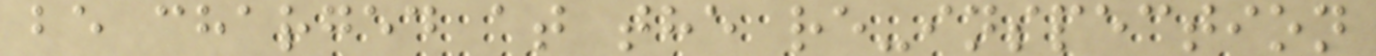be charged at the re-inspection
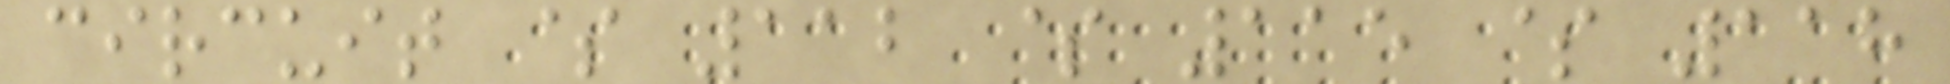circuit $ 112 $ 115 $ 118
